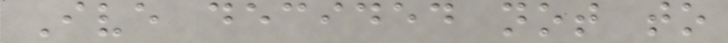Ive decided not to
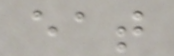eat
